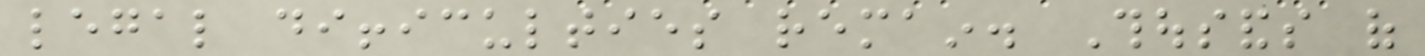legal difficulties remain. Thousands of
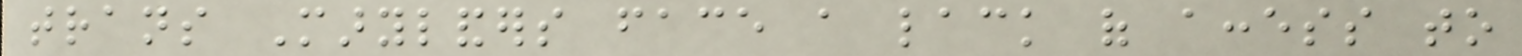trans Marylanders face a lack of access to
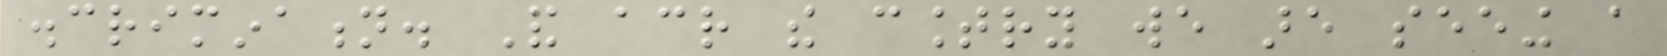discrimination. And across the country we are seeing a
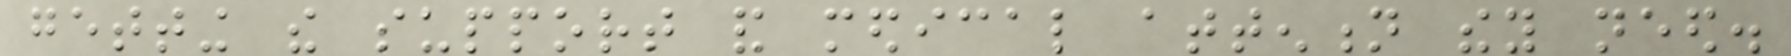getting the support and medical attention they need.
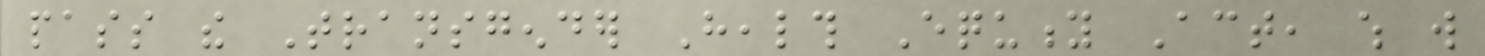pass the Transgender Health Equity Act, which will
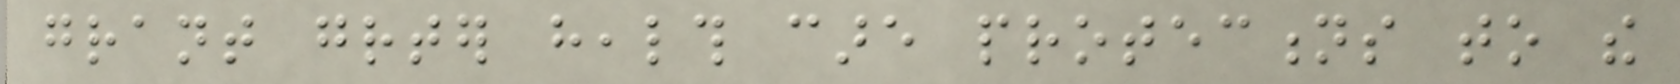grant greater health care protections to the
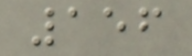156
